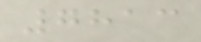7813
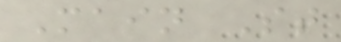Main St
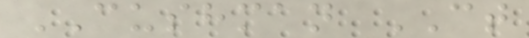CUSHMAN CT
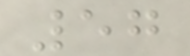57
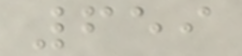659
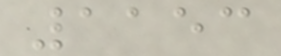1153
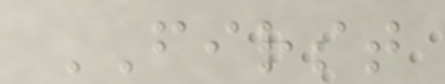FIRST
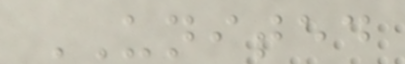UNITED
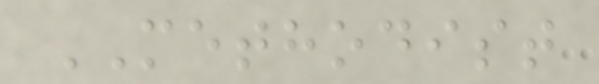METHODIST
